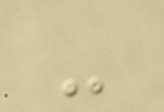-
